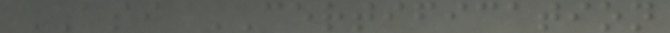ASI CERTIFICATION
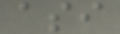asi
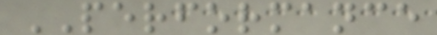PERFORMANCE
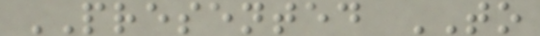PRESENTED TO
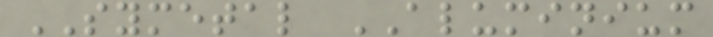SYMETAL ALUMINIUM
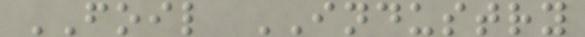FOIL INDUSTRY
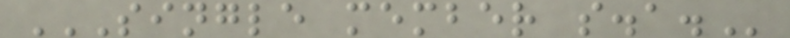SINGLE MEMBER S.A.
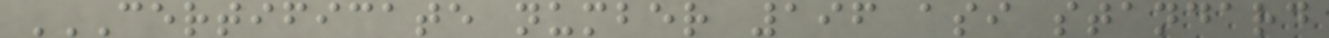CERTIFICATE NUMBER 196 ASI STANDARD
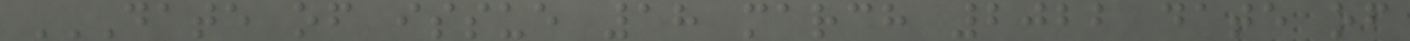DATE OF ISSUE 18 MARCH 2022 DATE OF
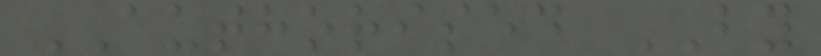AUTHORISED BY
